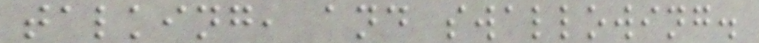talking, and swallowing.
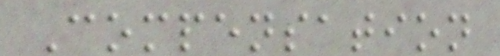Compensation
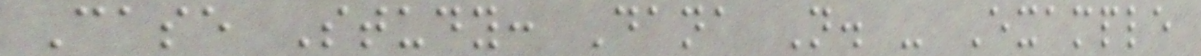Case Study: Dana N. - Example
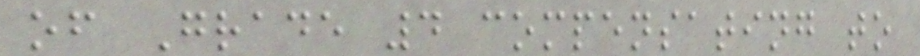of Grade 4 compensating to
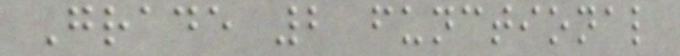Grade 2 functional
